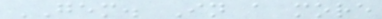GEM. In a more
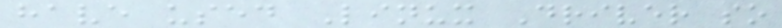have used Linux Driver so
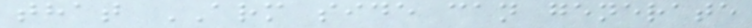that ARM side can generate
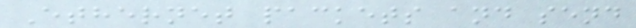Ethernet packets and send
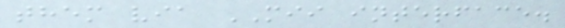them via MII interface.
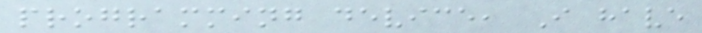programming device, I have
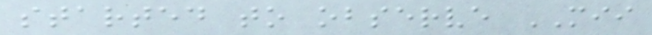started to observe MII
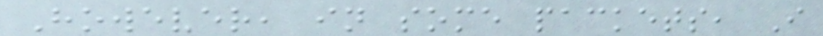However, in some packets, I
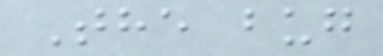The bug
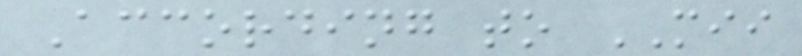According to MII
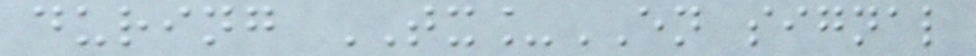during TX_EN signal
